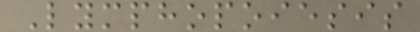Lymphopoiesis
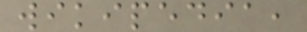wikipedia,
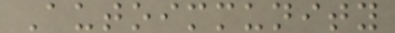Autoimmunity
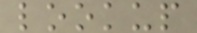lookup
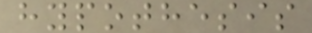hypothesis
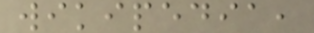wikipedia,
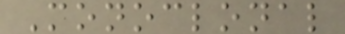Monoclonal
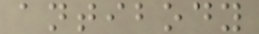antibody
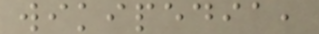wikipedia,
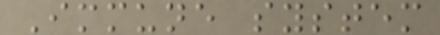Immune system
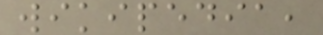wikipedia,
